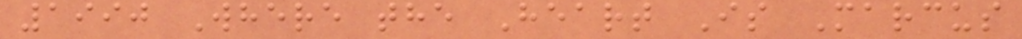1990 Where the Heart Is Marcus
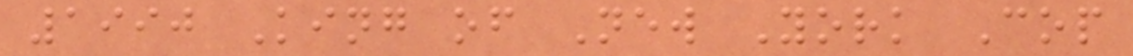1990 King of New York Cop
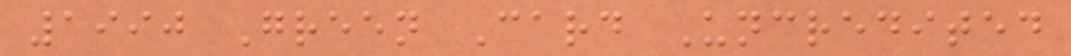1990 Green Card Uncredited
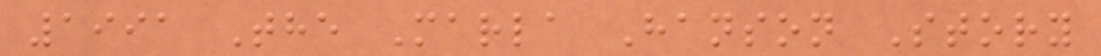1991 The Marla Hanson Story
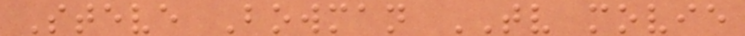Steve Bowman TV movie
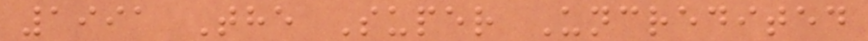1991 The Super Uncredited
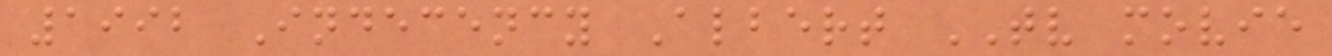1992 Indecency Albert TV movie
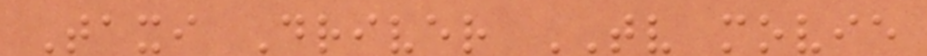Taxi Driver TV movie
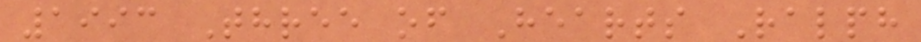1993 Three of Hearts Ralph
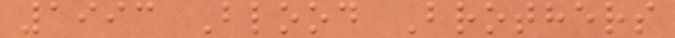1993 Blood Brothers
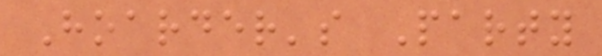Hoarder's Party
